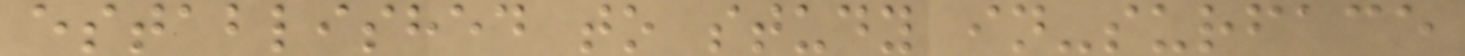established to study in-surface
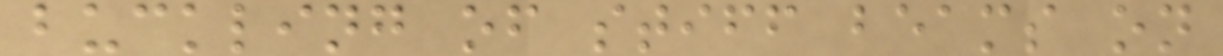buckling of stiff beams on
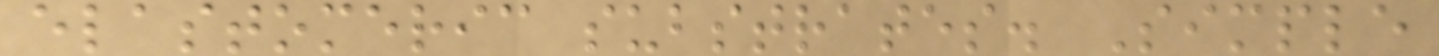elastomeric substrates. Simple
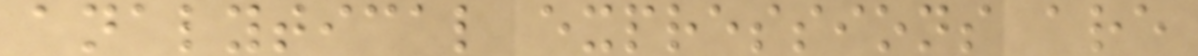analytical expressions are
